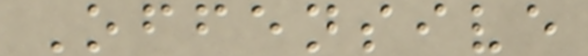Offensive
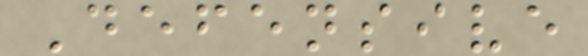Defensive
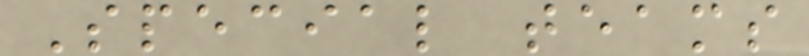Special teams
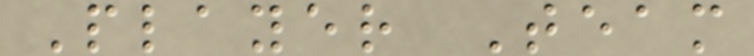Player Team
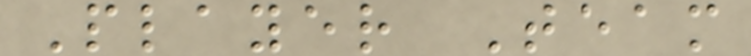Player Team
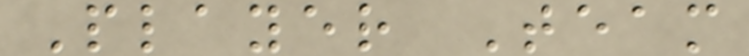Player Team
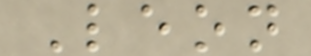Leon
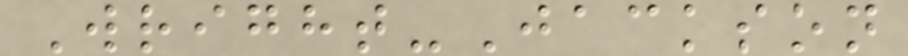Wright-Jackson
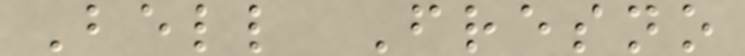Bell Fresno
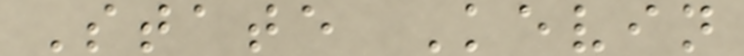State Kevin
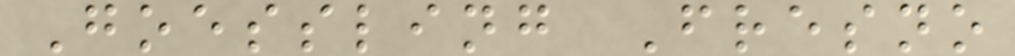Goessling Fresno
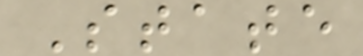State
